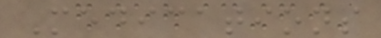Medications
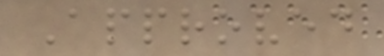Approved
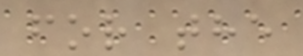for the
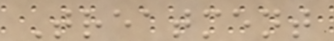Treatment
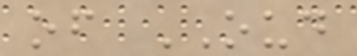of OUD
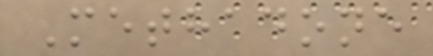Methadone
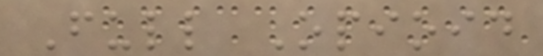Full Opioid
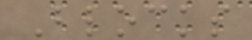Blocks
